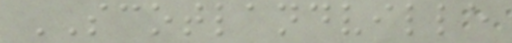SCOTLANDVILLE
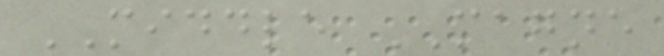MIDDLE MAGNE
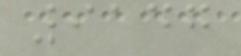9147
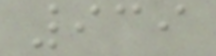939
